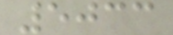5033
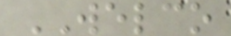WELCO
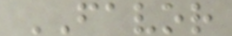FAVOR
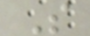S
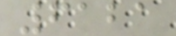6121
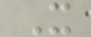X
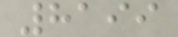8199
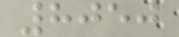8050
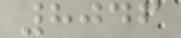8046
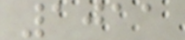1011
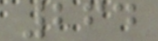264
